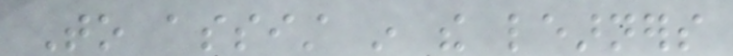To assist in the learners
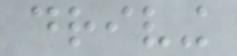driving
